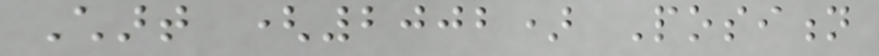Chart (2002) Position
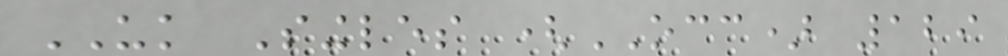UK Singles (OCC) 129
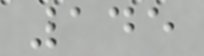145
